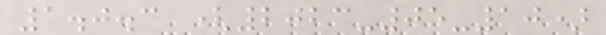1.0.3 (2023-05-10)
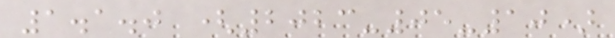1.1.0 (2023-05-10)
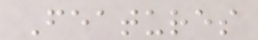Features
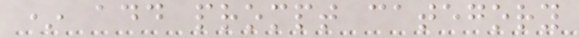* add prompt category
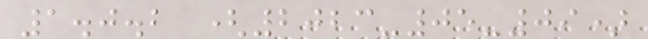1.0.2 (2023-05-09)
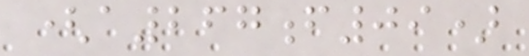(a267f09)
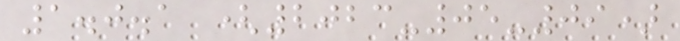1.0.1 (2023-05-09)
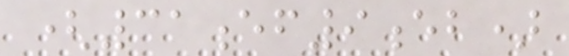(31ef9eb)
